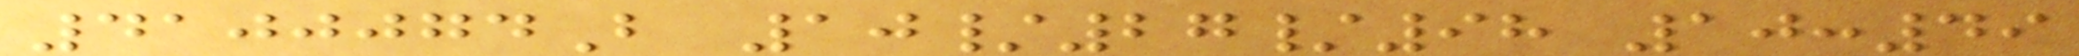4100074B 10/27/98 10:49
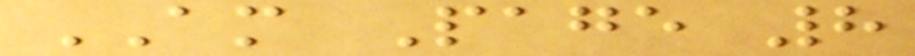AM Page 8
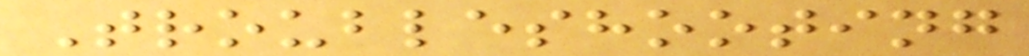Troubleshooting
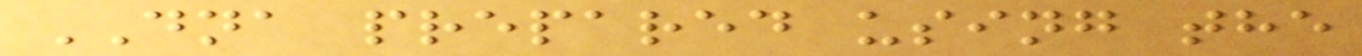DNA prepared using the
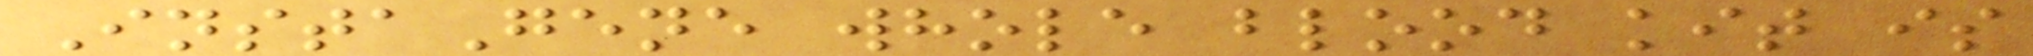InstaGene whole blood kit is
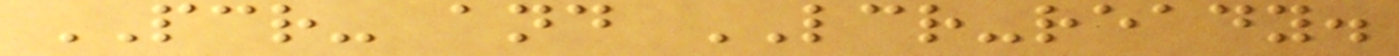PCR- and LCR-ready.
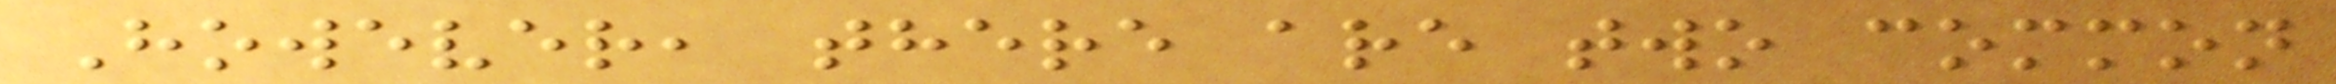However, there are two common
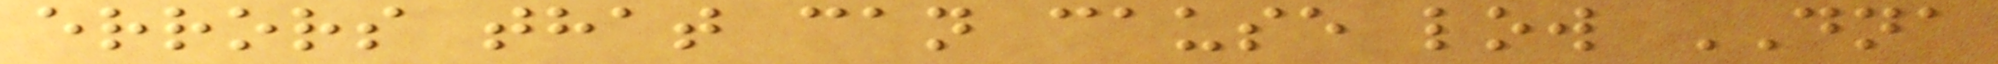errors that can cause low DNA
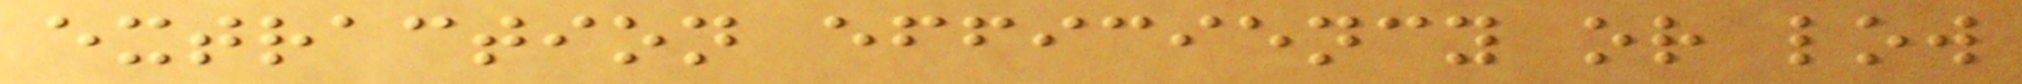extraction efficiency or low
